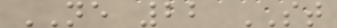NE 22 ST
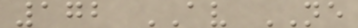172 AV NE
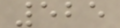525
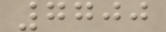7700
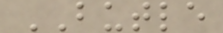BUTLE
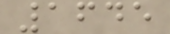1645
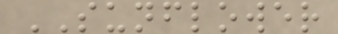SUNFLOWER
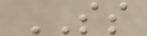SS
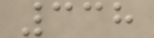338
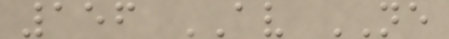156 AV NE
